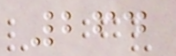264
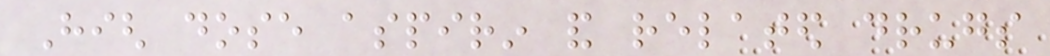High dose aspirin and related drugs
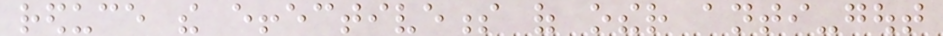reduce the effectiveness of other anti-gout
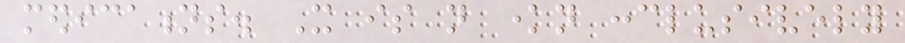medications. It is not known conclusively
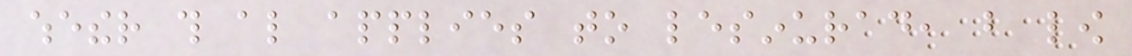whether this also applies to lesinurad, but low
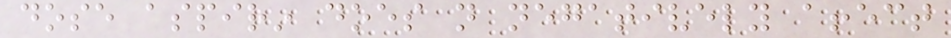dose aspirin does not negatively affect
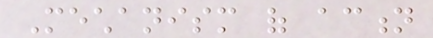Mechanism of action
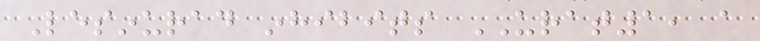Lesinurad inhibits URAT1, a
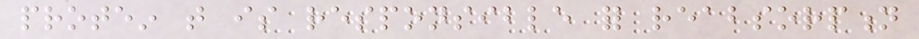protein that is responsible for reabsorption
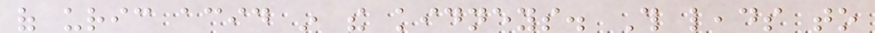of uric acid in the kidneys. This leads to
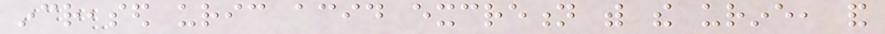increased uric acid excretion with the urine, and
